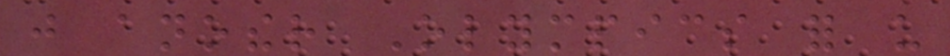just another Olympics for us
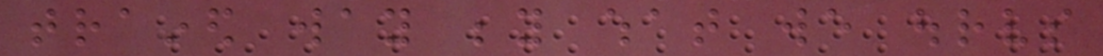trained way beyond what we ourselves
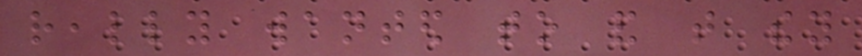really wanted to and that they
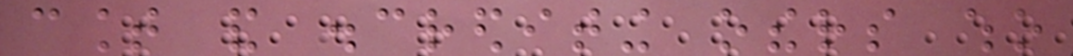count and discrediting others who
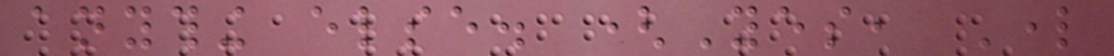anything else. (Yes, Lord
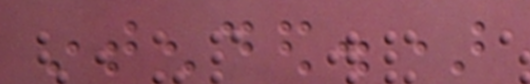intended.)
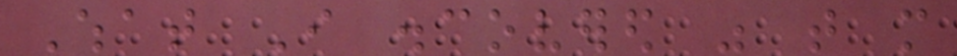What I discovered was that more
